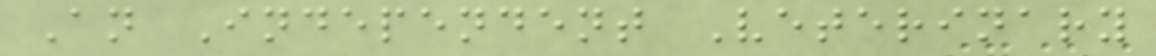An Independent Veterinary
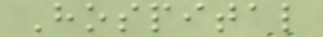Hospital
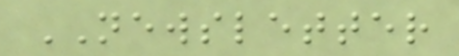NEWSLETTER
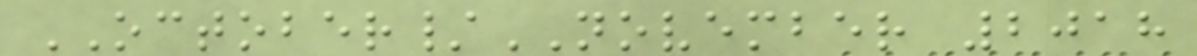OCTOBER/NOVEMBER 2018
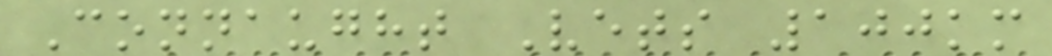Connaught Vets 100km
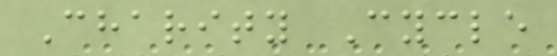Charity Cycle
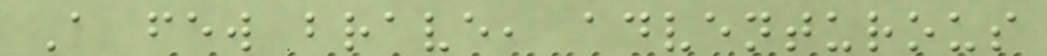A few brave, adventurous
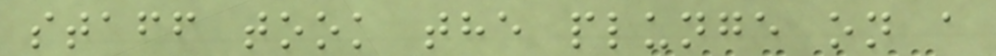staff took the plunge on a
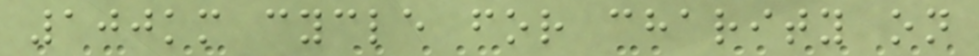100km cycle for charity on
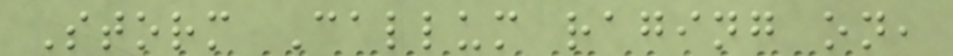Storm Callum raging on,
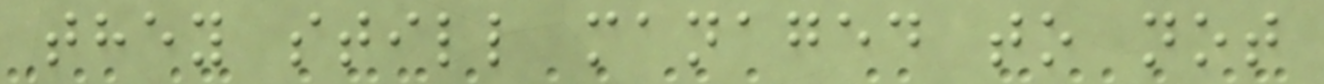they still managed to not
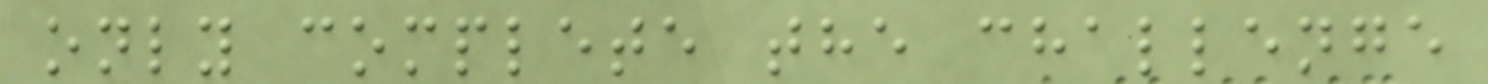only complete the challenge
